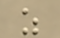as
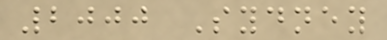2000 Sydney
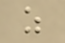as
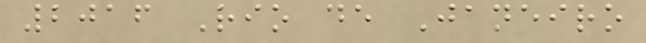2016 Rio de Janeiro
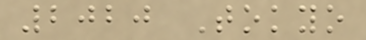2020 Tokyo
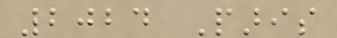2024 Paris
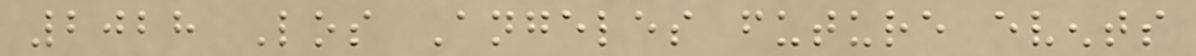2028 Los Angeles future events
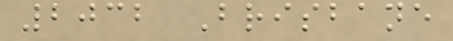2032 Brisbane
